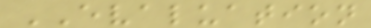EVALUATION
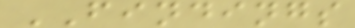FINDINGS
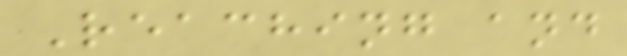Reaching and
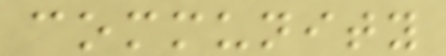community
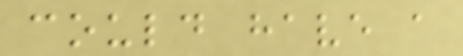could have a
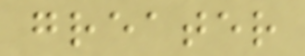greater
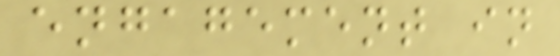engagement in
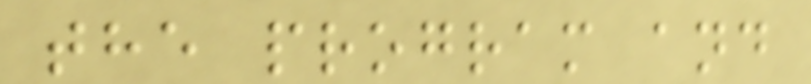the program and
